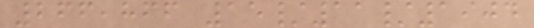266,866 15/11/1904
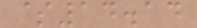$14.14
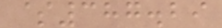$387.29
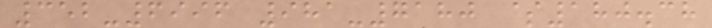352-6996 981-7180 $180.38
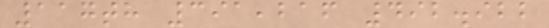117th 391,216 492.922
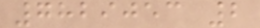7829053 2
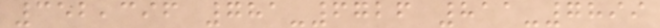352,396 781-6726 811-7899
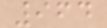964
